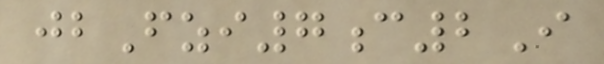jbFzi7c2I
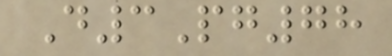D3Pg78
